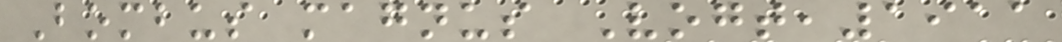Bombus magnus Vogt,1911
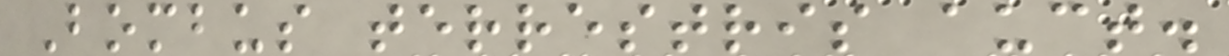Bombus terrestris auct.
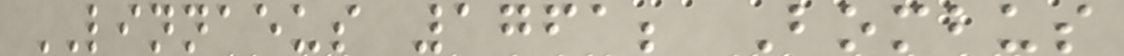LINNAEUS 1761; Bombus
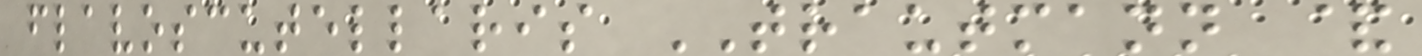flavoscutellaris TRAUTMANN &
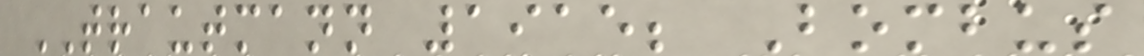TRAUTMANN 1915; Bombus
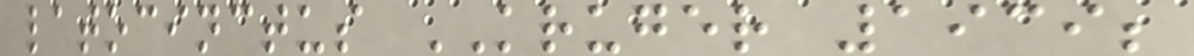latocinctus KRUGER 1939;
